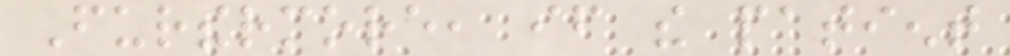Furthermore, if the patient
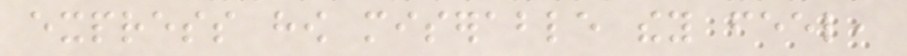express how miserable they feel,
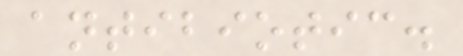antibiotic.
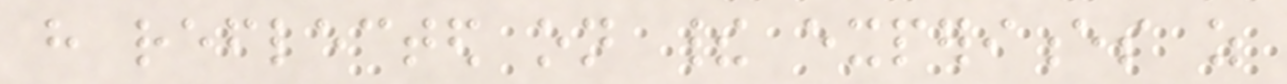have reflected on their experiences as
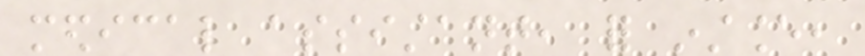medical assistant, for instance,
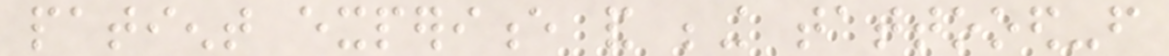patient experience and being tattooed-from
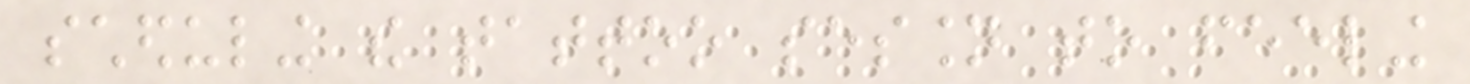scheduling the tattoo session to feeling
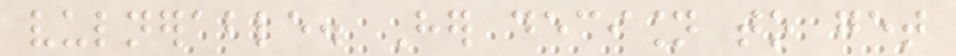vulnerable. Her decision to get
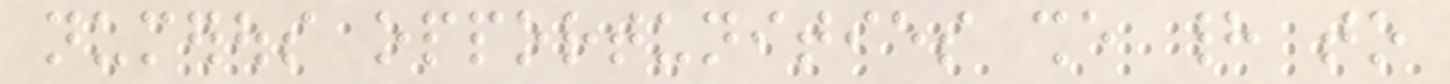numerous opportunities she had to
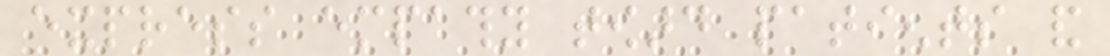express empathy toward patients and
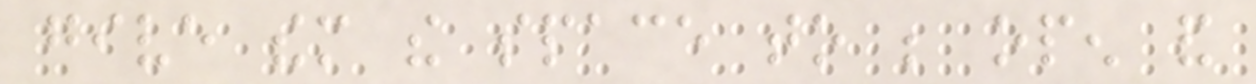give them the space to be open and
